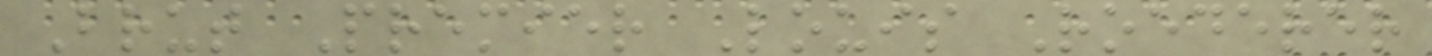Brut Premier Louis Roederer
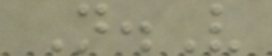N.V
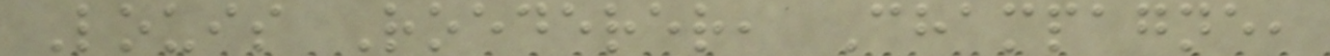Louis Roederer, Champagne,
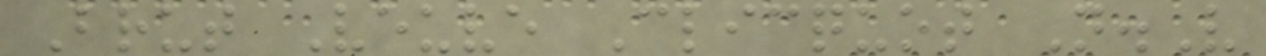Brut Veuve Clicquot N.V
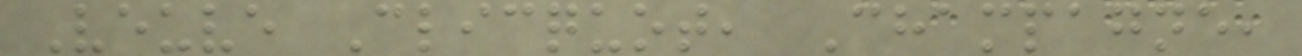Veuve Clicquot, Champagne,
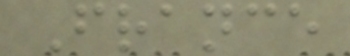France
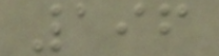196
